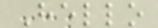Hello
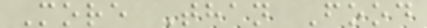More Than Food
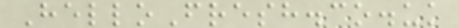HelloFresh.co.uk
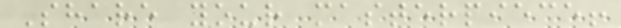Share your masterpiece!
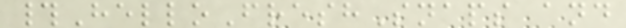#HelloFreshSnaps and
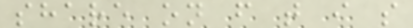share on f t i s
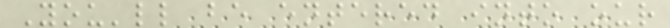You'll be entered into our
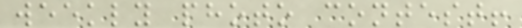weekly photo contest!
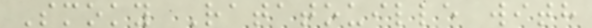Smoky Ratatouille with
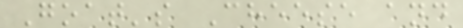Goat's Cheese and
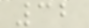32
